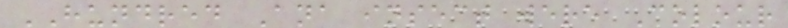HUNDRED Ana insect were Colour
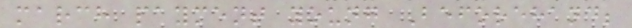march payment young Beforehand;
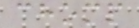chomp
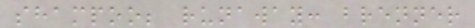shampoo; runaway: brenner
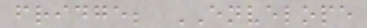fridge; ENVELOPE
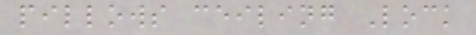pillows ceiling Lock
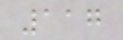117
